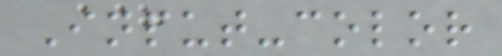Input-color
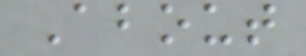About
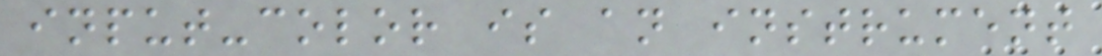input-color is an instrument
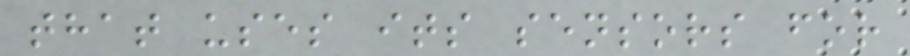that uses its sensors for
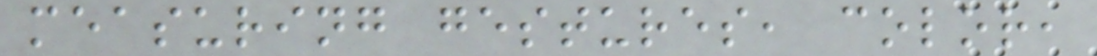measuring gestures, color,
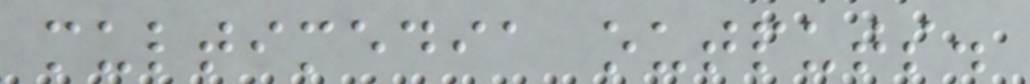multimedia outputs.
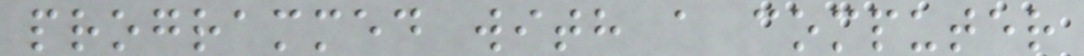programmed with a computer
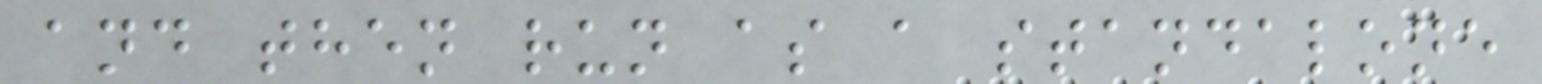and then run as a standalone
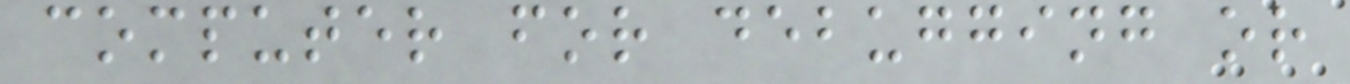computer for debugging or
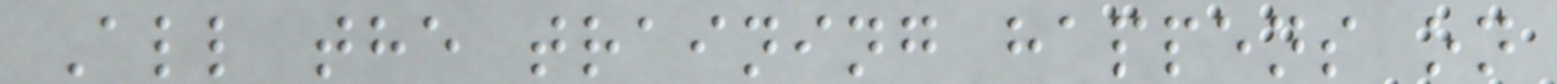All the training happens on
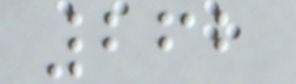262
